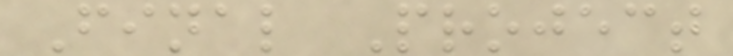Final Project
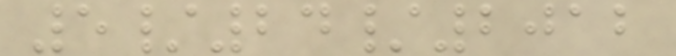5/24/2012
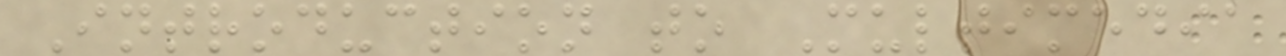Introduction to Multimedia
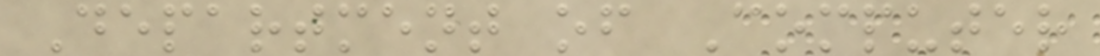Department of Computer
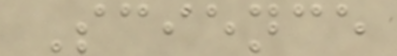Science
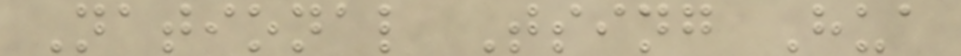National Tsing Hua
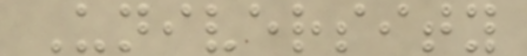University
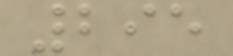295
